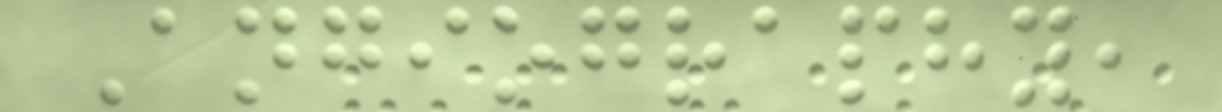Angiography,
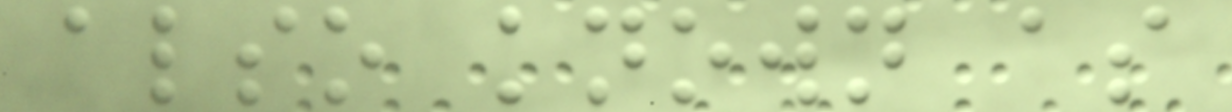also known as
